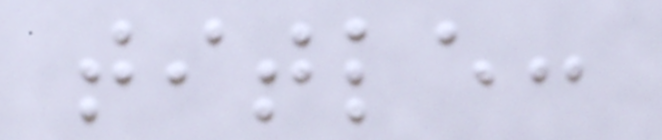title:
